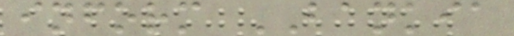inform BANKIA
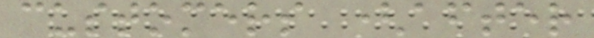customers (after
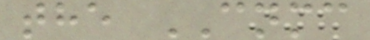the CNMC
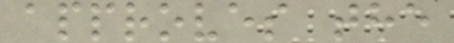approves the
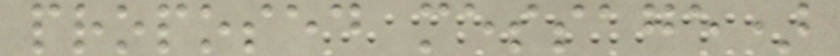proposed message)
